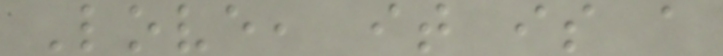Love, it is a
